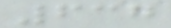637
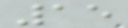15
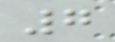7
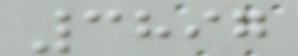3897
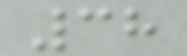38
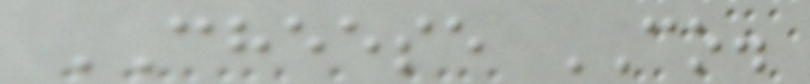CHEESE CO.
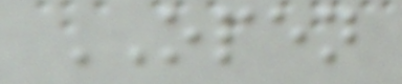OPEN
